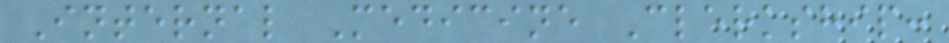Internal Medicine Clerkship:
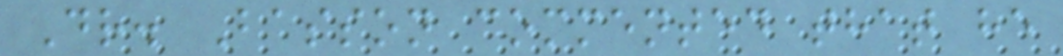Dr. Basson commented that he
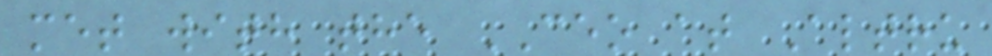met with the CEO at Altru
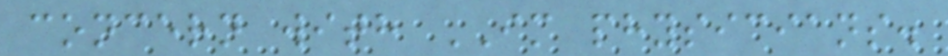concern with IM physicians.
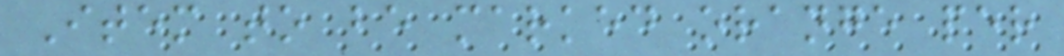Item to be marked orange per
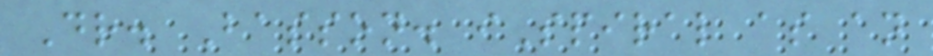Dr. Basson. iSpiral as an
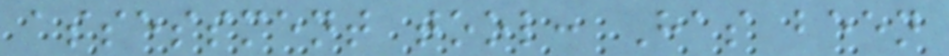assessment tool: Has been
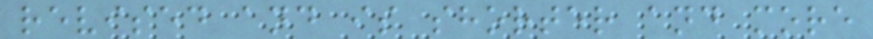revised and is shorter and more
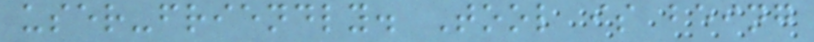user-friendly. Tool is being
